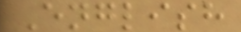English
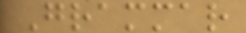Grammar
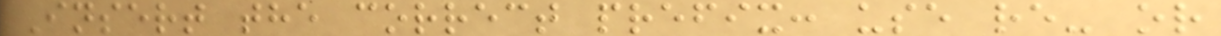Insert the correct prefix: use re- or
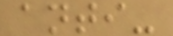anti-
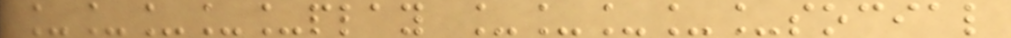_____play _____social
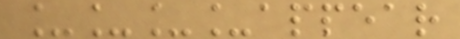____appear
